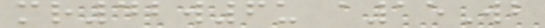mr42w6u a15Wb
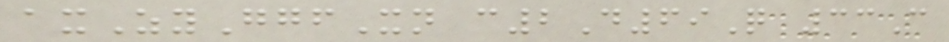axZyGgfXn c2D69Q 33C
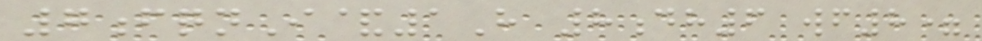7fqnI&1H 8dh6 wf8=
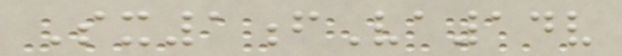Sx1fVa14v
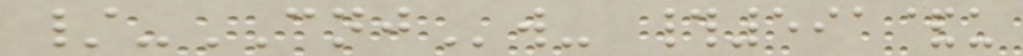/-CNJw- #591&u
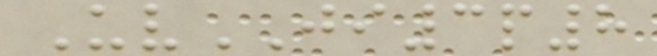UvJI3p8
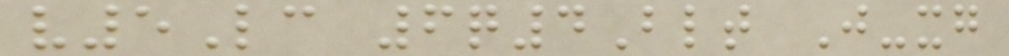v5Lc 6q4Blt J-xg
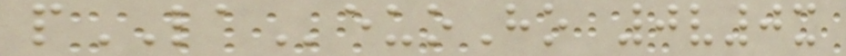pLAeuoHo 0v0x
